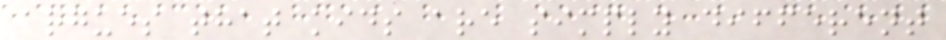argues that kids are simply different
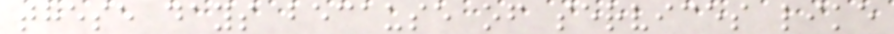these days because of services like
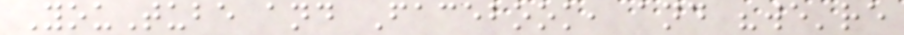YouTube and Facebook, and "we're
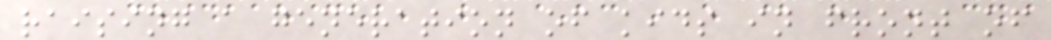raising a generation of kids in front of
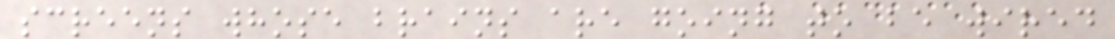screens whose brains are going to be wired
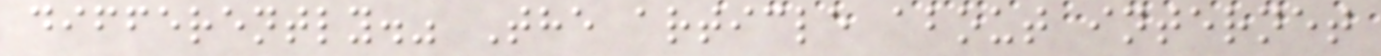differently." The article about internet
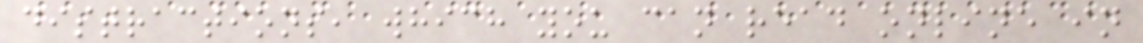distractions, which you can read online in
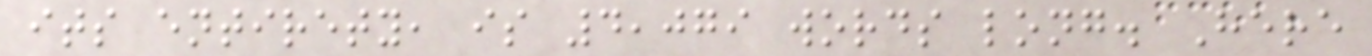its entirety, is 4,079 words long. Here
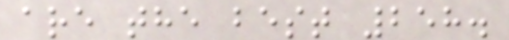are the best 258.
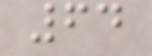64
